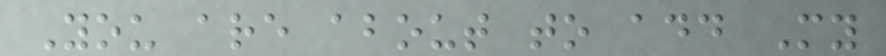You are about to add My
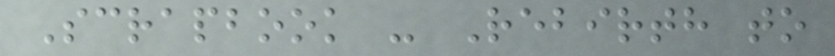Scrapbook - Rebirth to
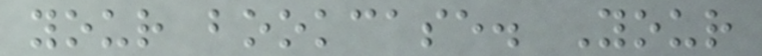your bookcase. Your
